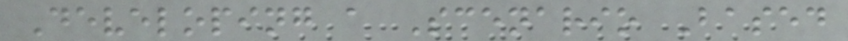Developing a Scenario Based
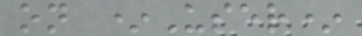on *User*
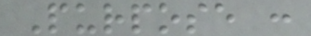Purpose :
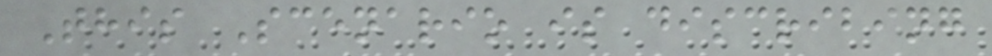This Scenario is discribing
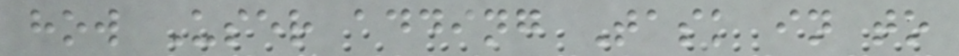how User adding Task in to
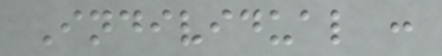Individual :
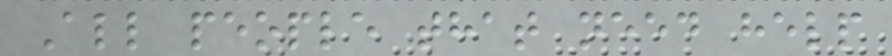All people that need help
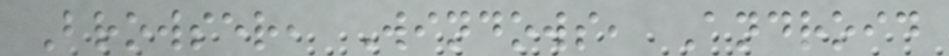Browser, Windows, Android
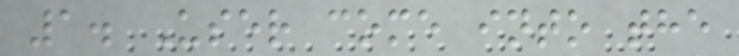1. User come into the
